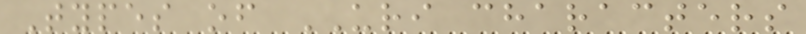Types of URI characters
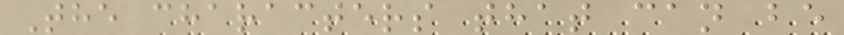The characters that can be
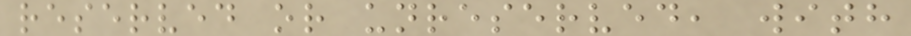reserved or unreserved, with
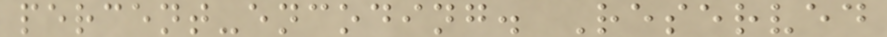percent-encoding. Reserved
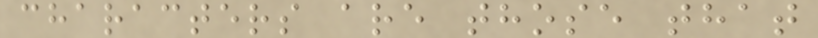characters are those that
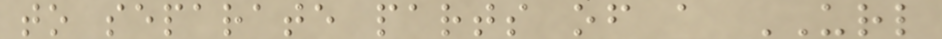to separate parts of a URL
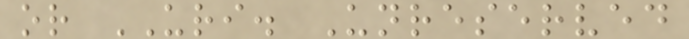or URI. Unreserved
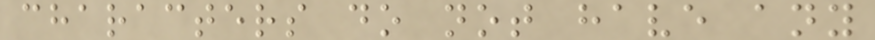characters do not have any
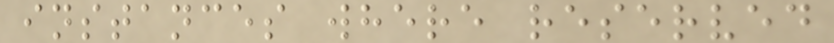instances where reserved
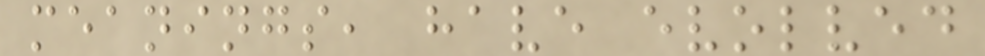meanings, have evolved
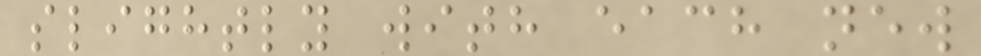slightly with each new
